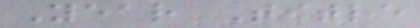Year Title
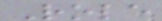Role
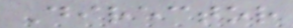Director
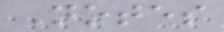Notes
